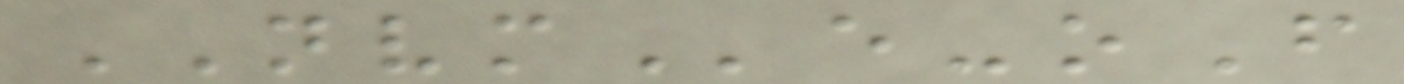NVMe-oF
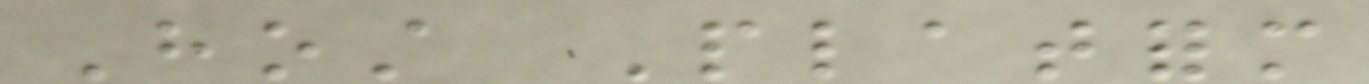Host Platform
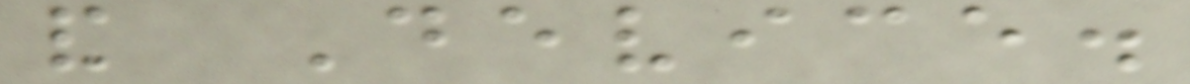and Device.
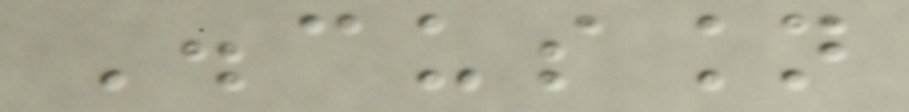Discussion
